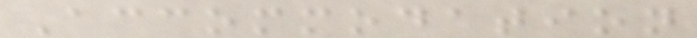Accommodation
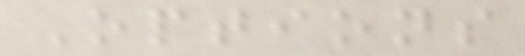Options
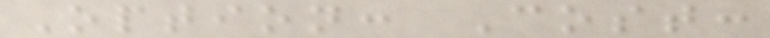Option: Cost:
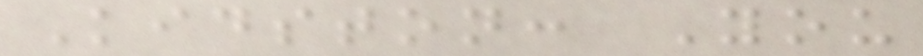Kidston: You
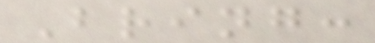Bring:
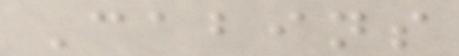Cabins
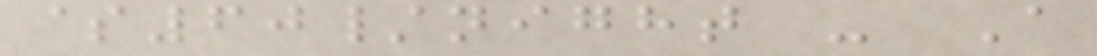$60/night - A
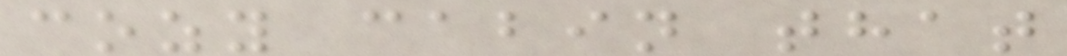cozy cabin that
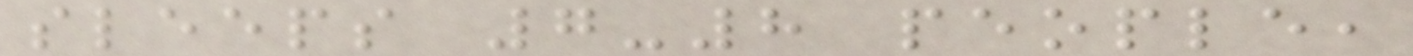sleeps 7-8 people,
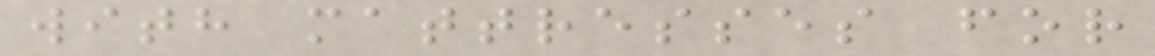with mattresses for
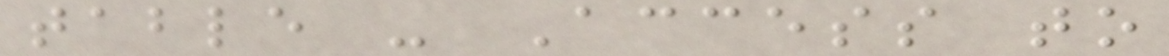table - Access to
